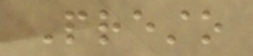Presto
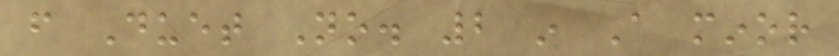from Duet No. 2 in A minor
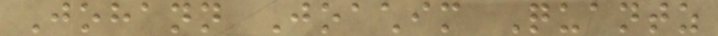Johann Joachim Quantz
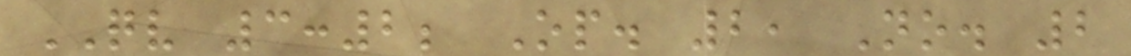QV 3:2; Op. 2, No. 2
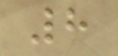8
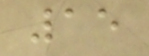15
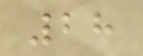28
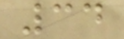34
